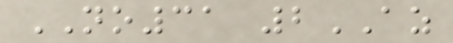NO31 2AZ
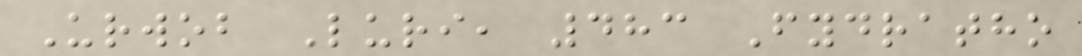Urwob Luri, 483 Fydratho
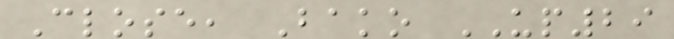Close, Bako UP29
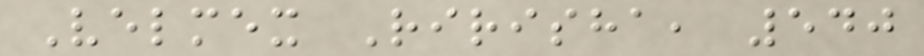Velmex Ririsha, 540
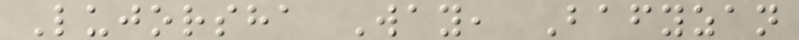Lujorsha Way, Bafyzan
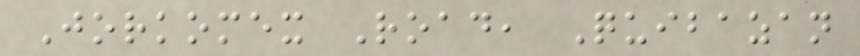Jorkomex Road, Quibazan
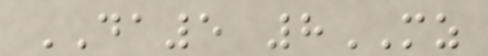DA5 8MZ
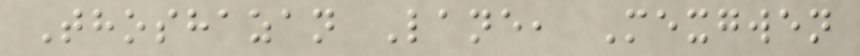Thoshazan Lane, Mexgwen
